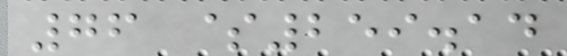76 $259.14
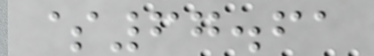$67.61
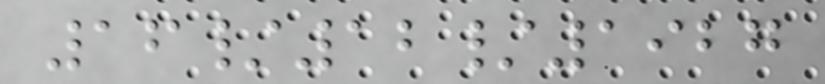16/12/1927
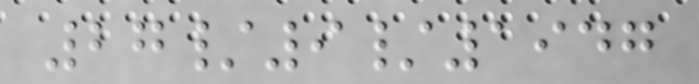27/9/1947
